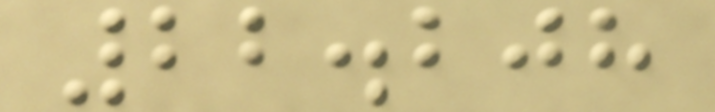22.208
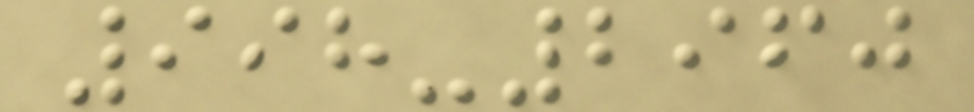998-2960
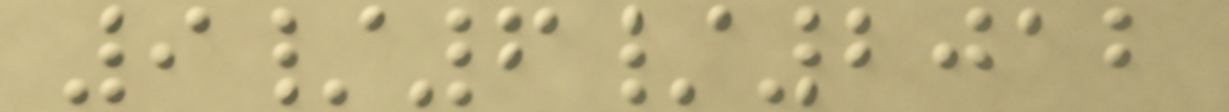9/6/2012
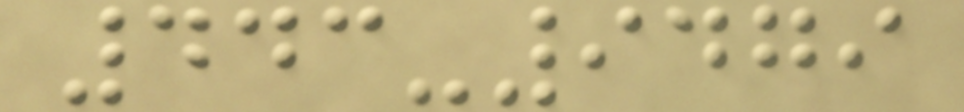443-9479
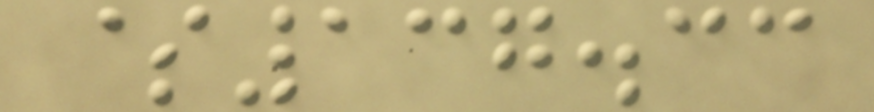$137.33
